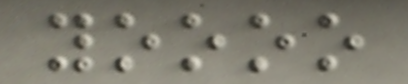yoooo
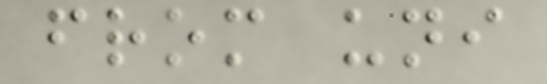from uni
